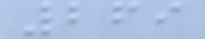269
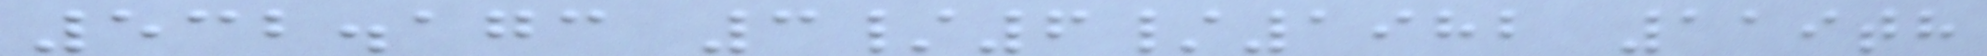532.173 3/6/1982 119th
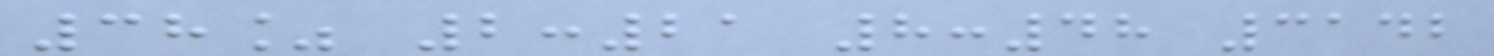38% 2:21 8:48 3142
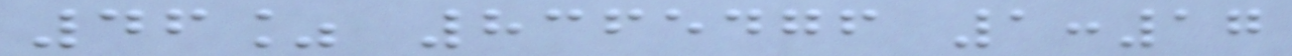46% 8365476 1:17
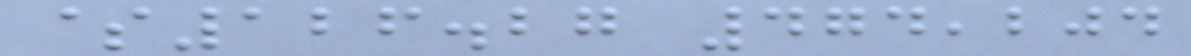$126.27 474,204
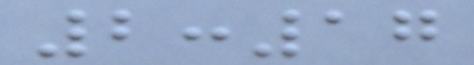2:17
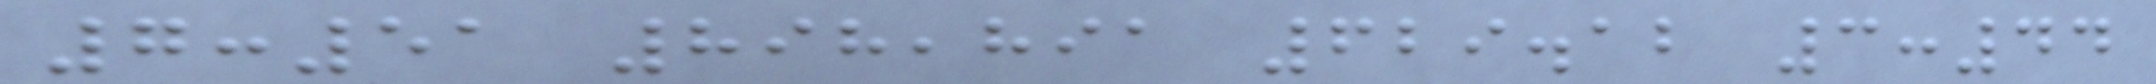7:51 898,891 629.12 3:44
